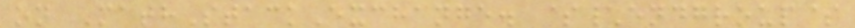on MathStackExchange. $\endgroup$
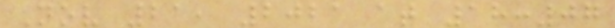Nov 21, 2021 at 18:07
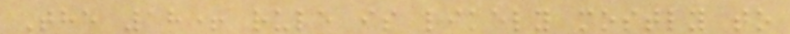The 18+ rule is likely mostly to
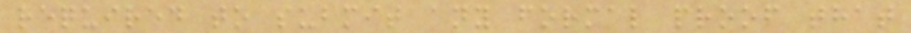required to submit any formal proof that
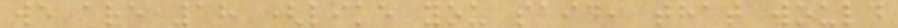we are 18 (like you said, that would
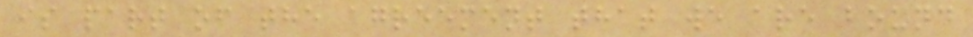is part of the agreement that we are bound
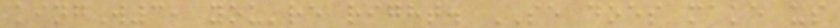kingW3, you're right. SE does make us
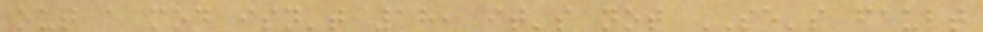out a mod isn't 18, it's not SE's fault
